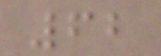62
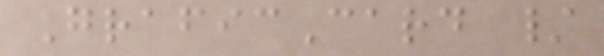GraficCard /
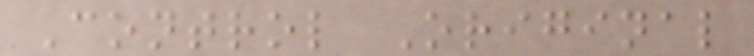Control Original
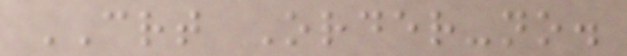CRT Order-no.
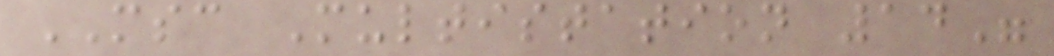MSC Multistation 14"
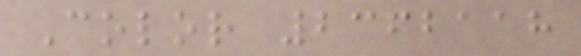Color 2362118
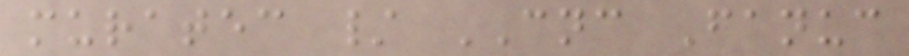muratec / CNC Fanuc
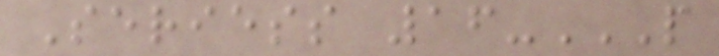Seriess 16-P
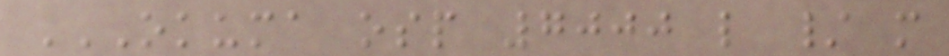OKUMA OSP 7000 L / M
